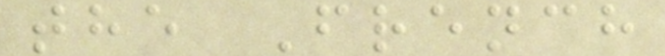the French
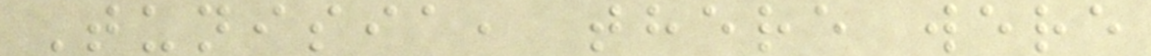Tunisia, there were
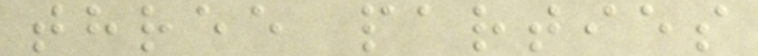three parties
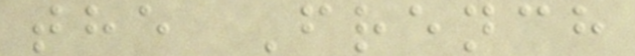the French
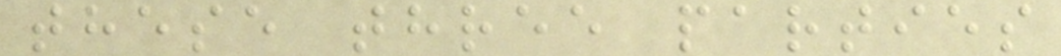these three parties
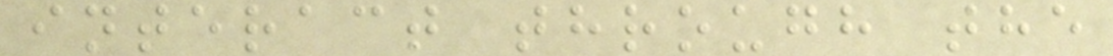interact through the
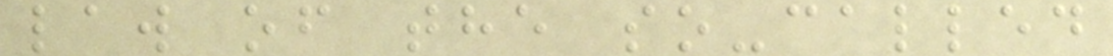law of the so-called
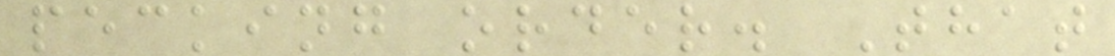pecking order. That
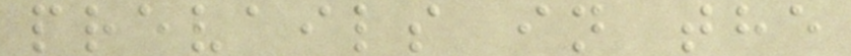prevails in the
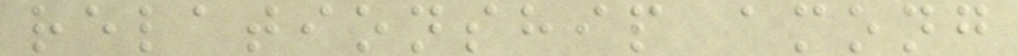relationship among
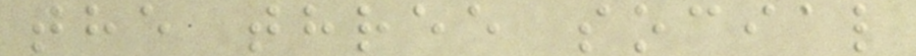the three social
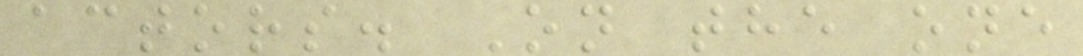actors. On the one
